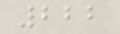222
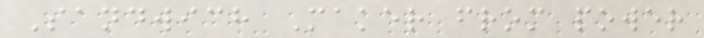Sandwich Maker from power
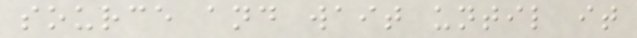source and wait until it
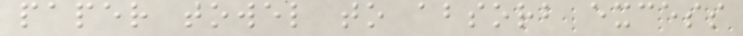paper towel to absorb excess
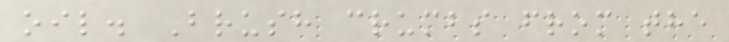oil. Brush crumbs from the
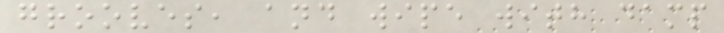grooves, and wipe with damp
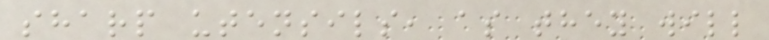sharp utensils, as they will
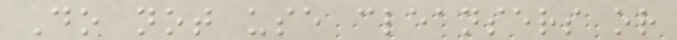Do not use cleansers or
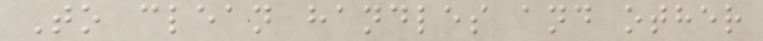To clean handles and other
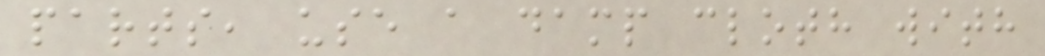parts, use a damp cloth with
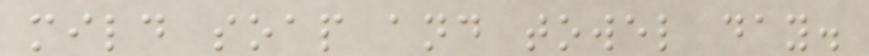mild soap and towel day.
